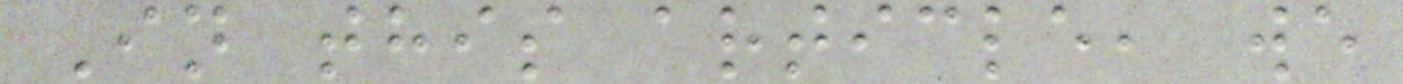In this article, we
